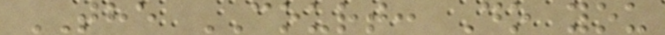THE COURT: Do you
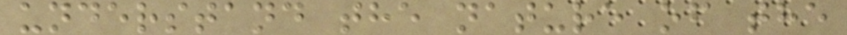understand the nature of the
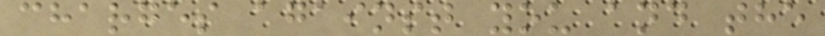charges against you and the
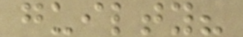guilty?
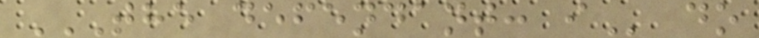THE DEFENDANT: I do
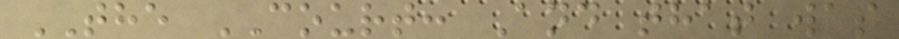THE COURT: And that was
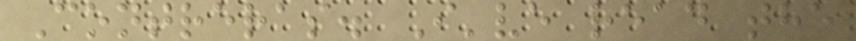Contreras. I've read the
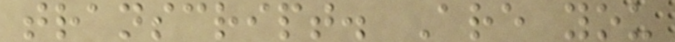transcript. Are you
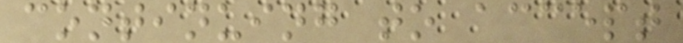continuing to accept
